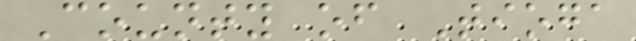County of Tioga
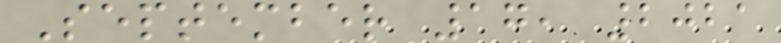September 17, 2021
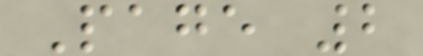Page 2
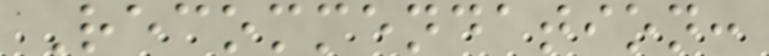Recommendation:
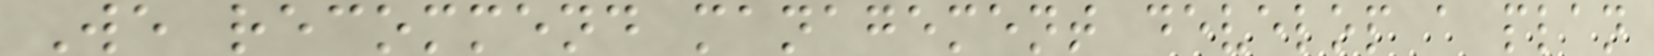We recommend management develop a plan
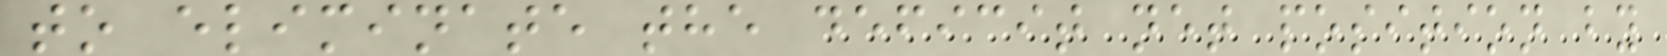to eliminate the deficit net position by
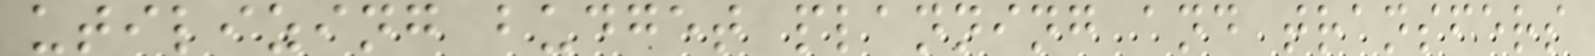utilizing budget planning and transfers
